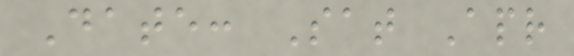Date: Sat Apr
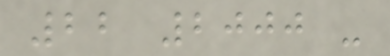22 2000 -
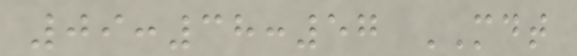09:38:57 MDT
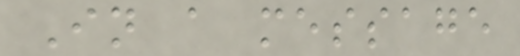In a message
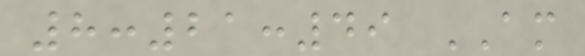8:21:49 AM
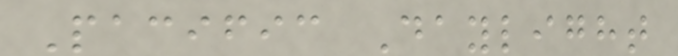Pacific Daylight
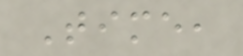Time,
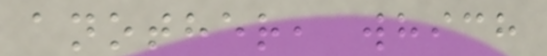another, which
